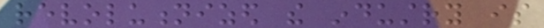revolutionized the industry is
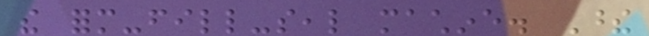the form-fill-seal machine. These
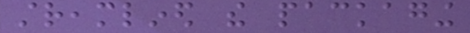streamlined the packaging
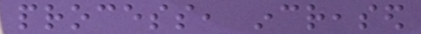process, increased
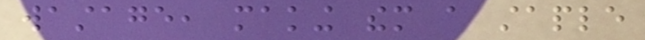wastage, making them a staple
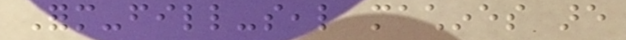Form-fill-seal machines are
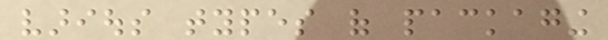various types of packaging
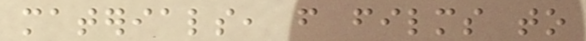materials, from films to
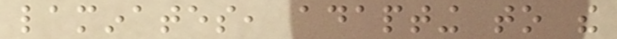laminates, adapting to the
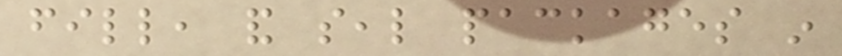fill, and seal packages in
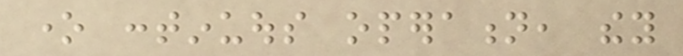one continuous operation, they
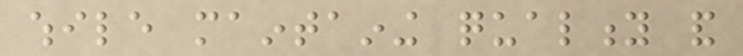while maintaining quality and
